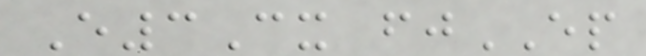E3Cx fjEP
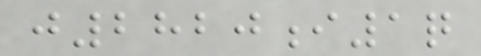j2820i1q
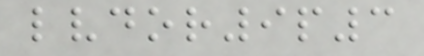lvdor9p3
